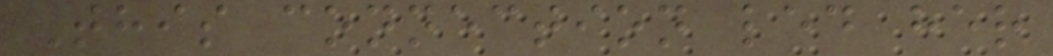This connection led her
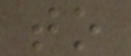to
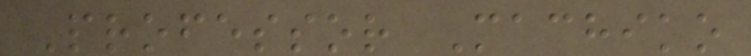Professor Machiko
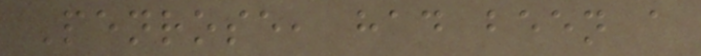Penrose, had been a
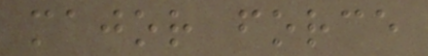major force
